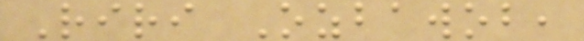Riri Ozbawob,
